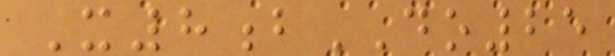X8bDO25
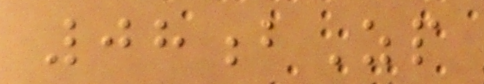08bZp
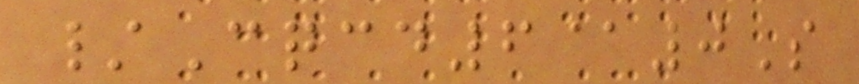/Cqcd6@0S
